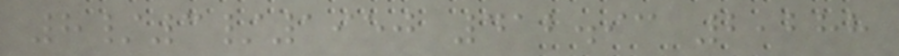8/3/1950 412.93 2,288
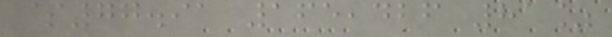$77.91 165,426 81%
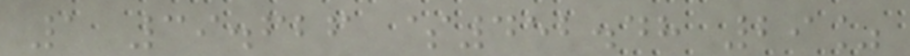1 39.626 $452.48 29%
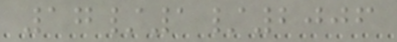17/1/2006
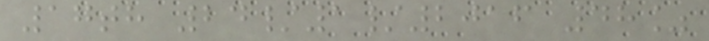17th 24/1/2016 48%
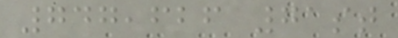747,626 71st
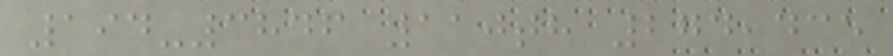194-3846 110th 274,435
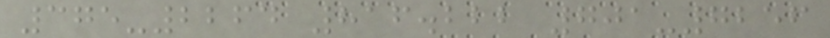375-2264 816.222 701-7256
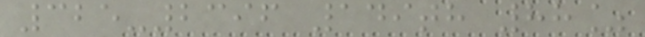325-2396 149th 88%
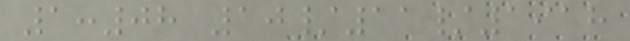1:08 10/11/1918
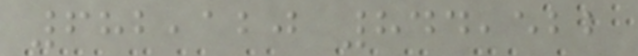682,120 844,522
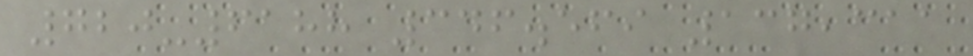720-6188 346.569 137,311
